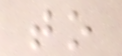to
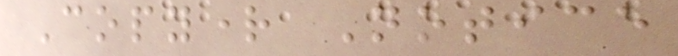Copyright Notice
